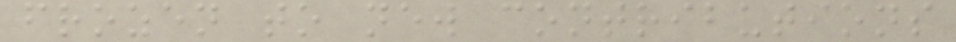frozen to new contributions
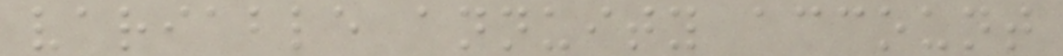variable annuity account
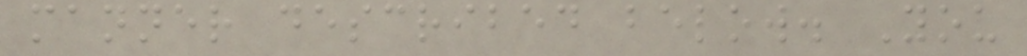manner described below. You
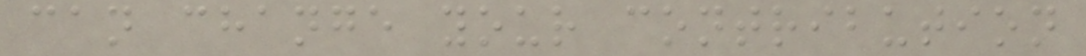can change your contribution
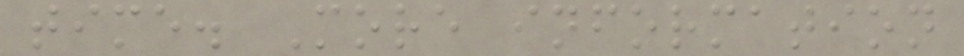time. More information
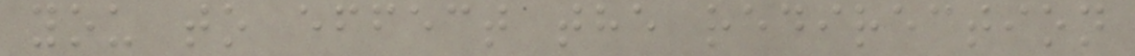you to effect the redirection
